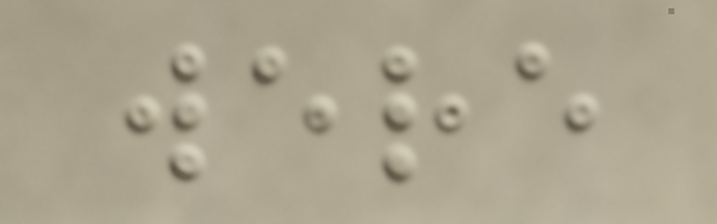were
